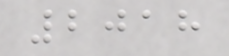2018
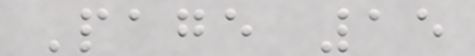Page 15
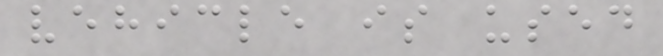vehicle is used
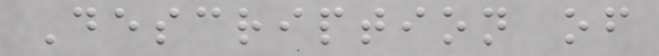Description of
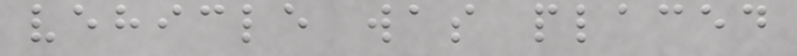vehicle was placed
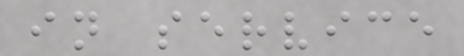in service
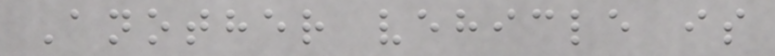Another vehicle is
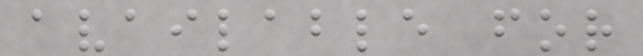available for
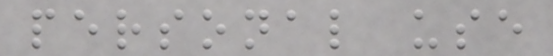personal use
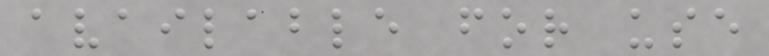available for use
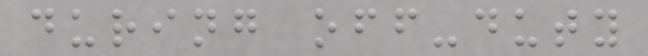during off-duty
